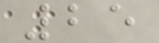25
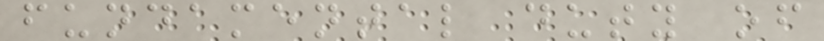fundamental duty of
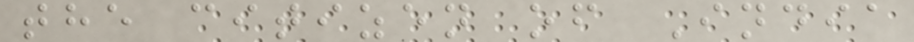the citizen of India
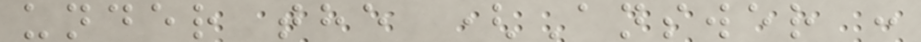under the (Answer :
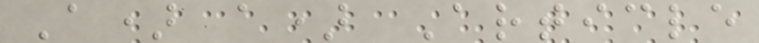A) a) Article
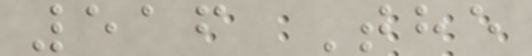516 The
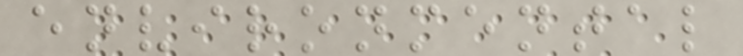environmental
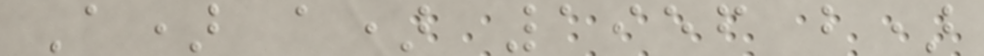A) a) 1956 b)
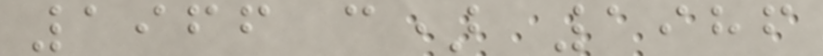1966 c) 1986
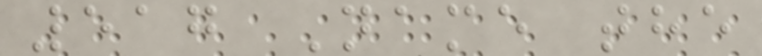517 Name the
